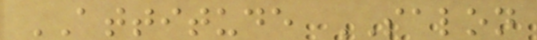ATTITUDE SALON
